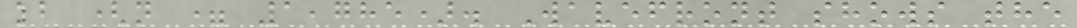kb (n = 1,785). Wavefront shows the
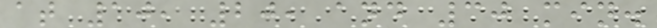at 10, 20, and 30 min.
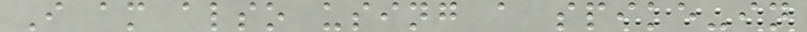I am also using a spike-in
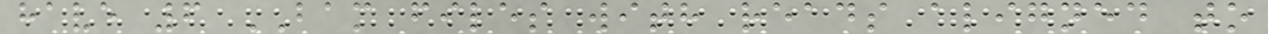have 6 BAM files with reads aligned to
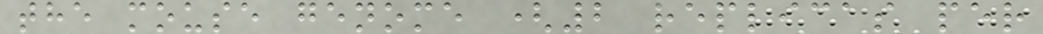the mouse genome (2 replicas per
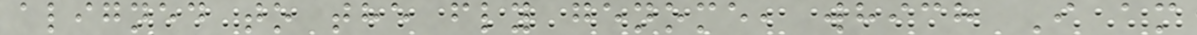aligned to the fly genome, which I am
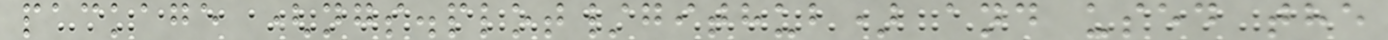package (ngs.plot/github) and used the
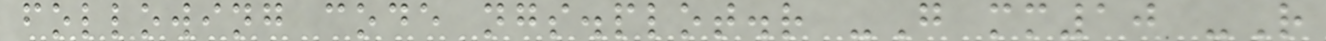following code ngs.plot.r -G mm10 -R
